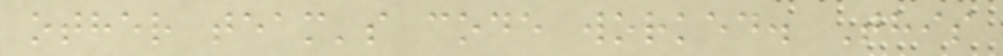other team's code worked. This
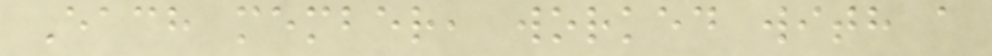Each member, worked with a
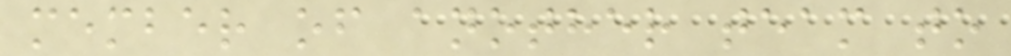member of another team to
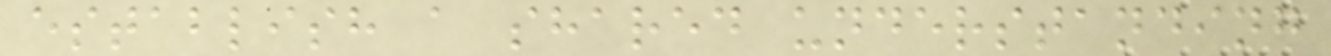establish a shared understanding
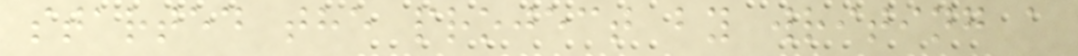started the project by writing a
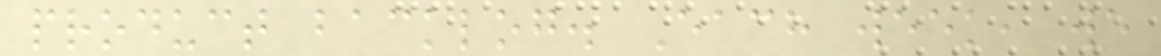product backlog. Each week, we
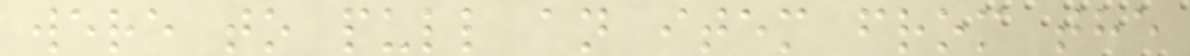were to pull an item from the
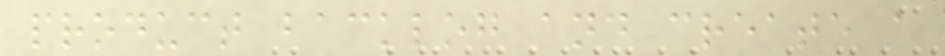product backlog and create a
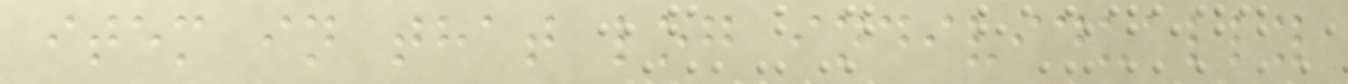item in that log individually
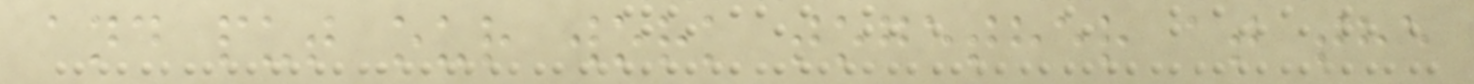and put our work together at the
